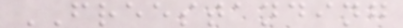FREESTANDING
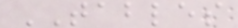TABLES
